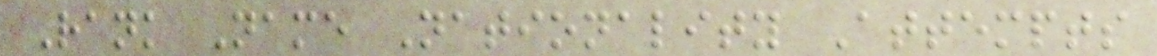Rank Name Nationality Attempts
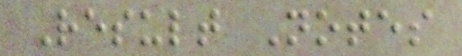Result Notes
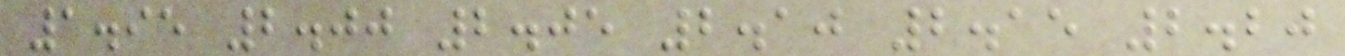1.95 2.00 2.05 2.10 2.15 2.20
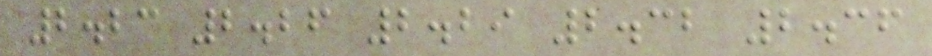2.23 2.26 2.29 2.32 2.36
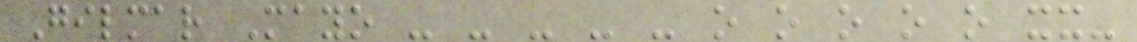Gilmar Mayo - - - - - o o o o o xx-
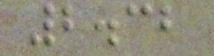2.32
